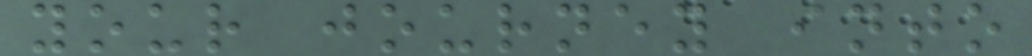your journey into
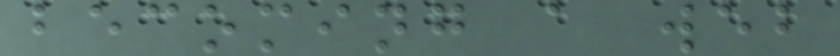becoming a web
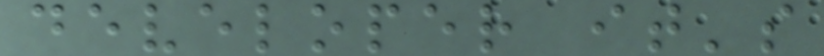developer it's
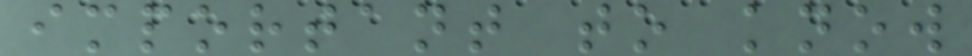important to know
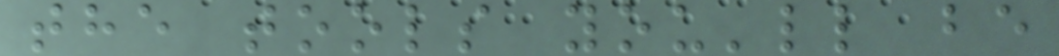the tools you'll be
